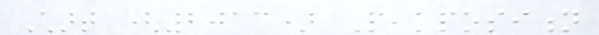Chart (2013) Peakposition
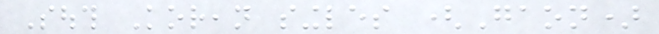South Korean singles (Gaon)
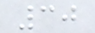30
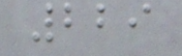229
